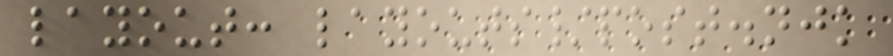layout: layouts/post.njk
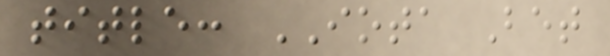title: IOTA Bet
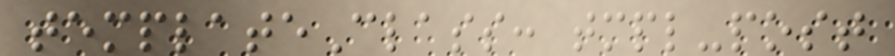templateClass: tmpl-post
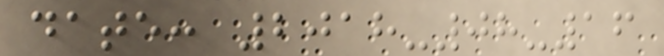date: 2018-08-16
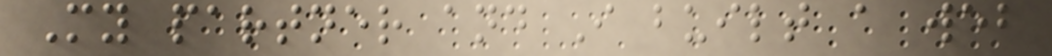My partner and I built a web
